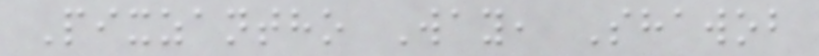Pixzantho Way, Shawob
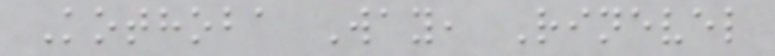Kothoba Way, Rinevel
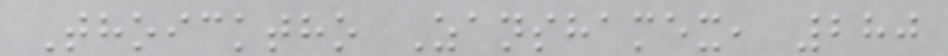Thoicktho Zanshamex, 280
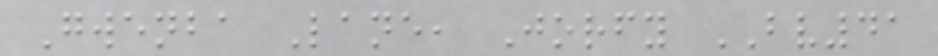Gwenba Lane, Jorfy BV41
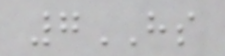7HS
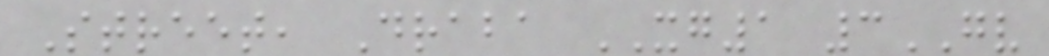Street, Draba XG1 3GV
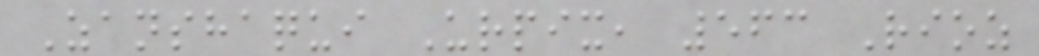Zanshaqui Urpix, 563 Rioz
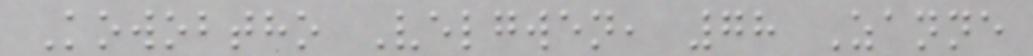Kowobtho Velgwen, 78 Zanne
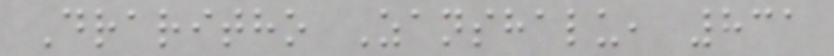Draritho Zanshalu, 831
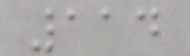114
